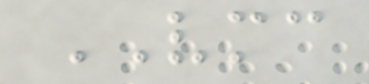VMC
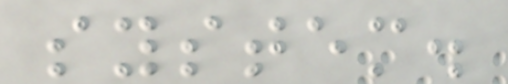system.
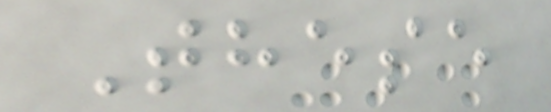These
